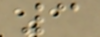3
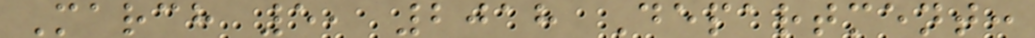March 5, 2018 Department:
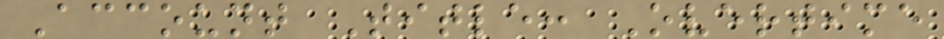Account Title: Overtime
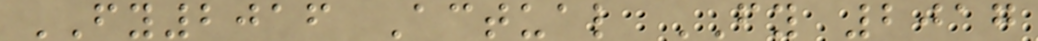FY2016 Actual FY 2017
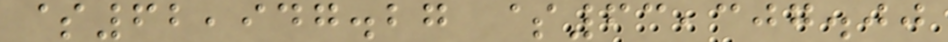$62,947.27 $63,307.00
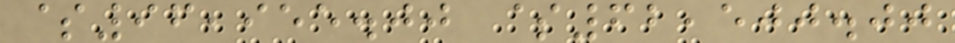$96,955.00 $62,500.00
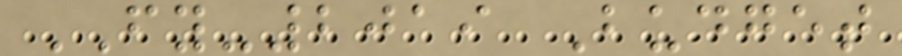FY-2019 Budget
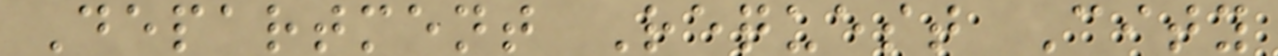Department Request City
